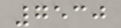7530
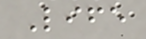Life
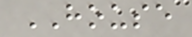HOUSE
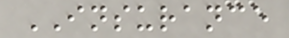INSURANCE
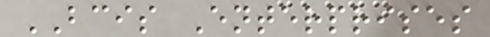BCIS Enterprises
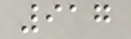917
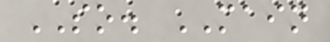SO. MAIN
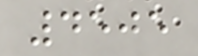4505
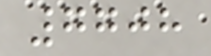7708
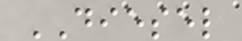DIESEL
